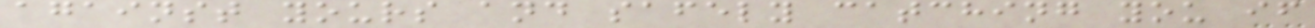against yours and safely catching you if
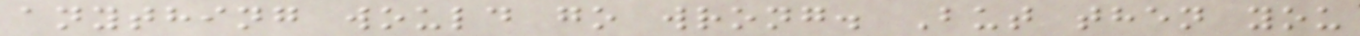anything would go wrong. But then you
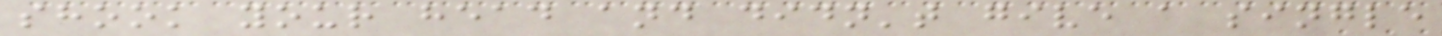shook your head and didn't give a single
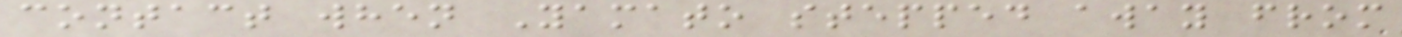contact when Yamato stepped away from
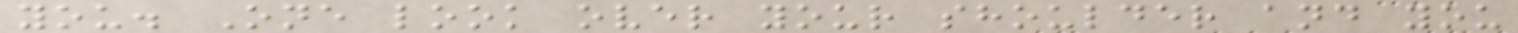you. One look over your shoulder and you
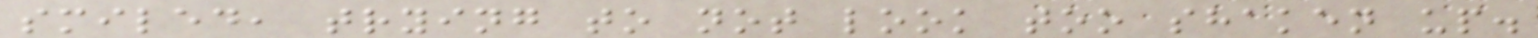smiled, trying to not look too shaken up.
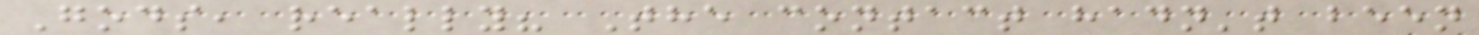Gods, really? The contact hadn't been
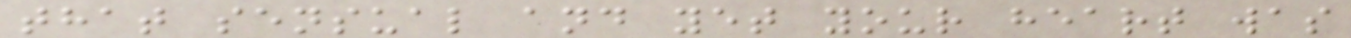that sensual and yet your heart was
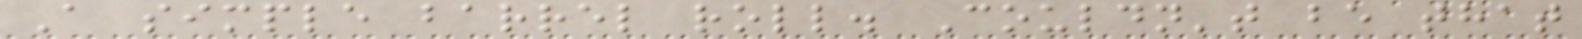A simple barrel roll. Couldn't be that
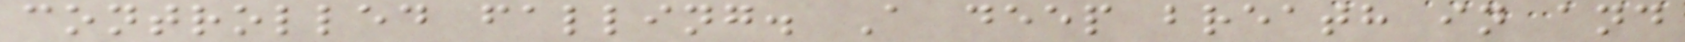controlled falling. A deep breath in and
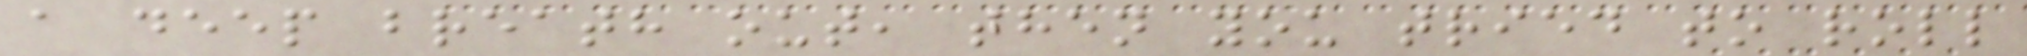a deep breath out, then you tried to roll
